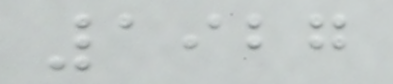1927
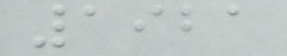1921
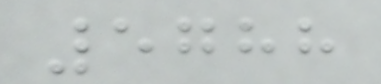5788
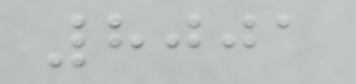8001
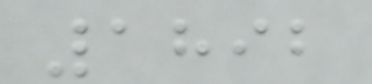1892
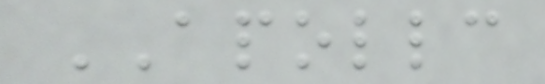APOLLC
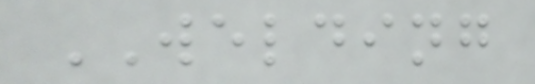WELDING
